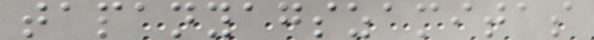tapanyagszamitas
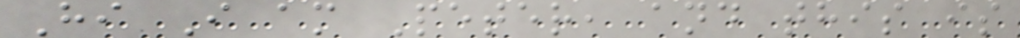Hi I am Peter, and this is
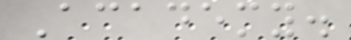Academy.
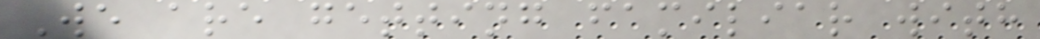We are getting familiar with
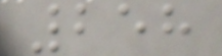258
